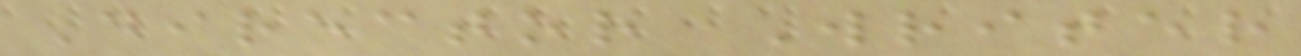Director Writer
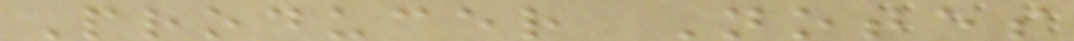Producer Notes
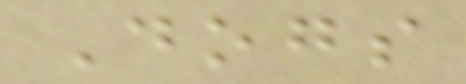Dogs
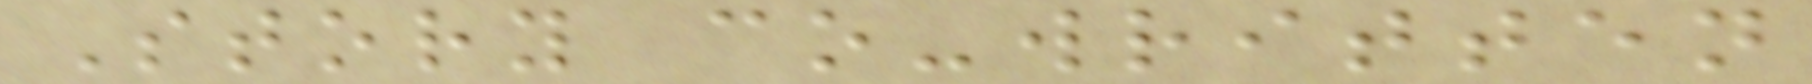Story co-written
